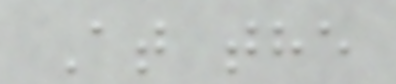At the
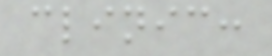clinic:
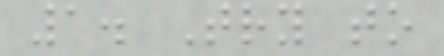1. Try to
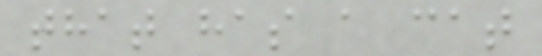that has a cat
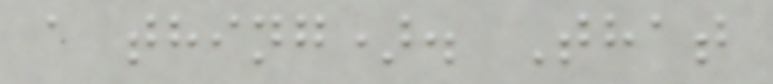a thing). That
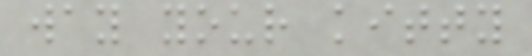way your kitty
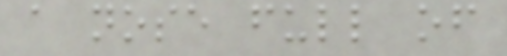a nose full of
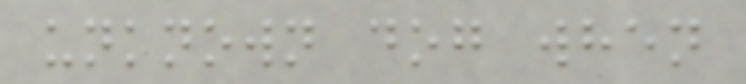unknown dog when
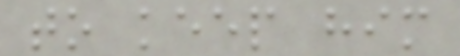to keep him
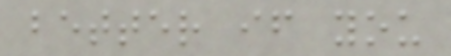better if you
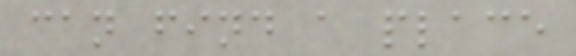can find a place
